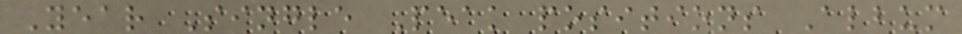Year Single Peak positions Album
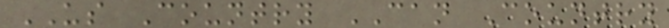US Country CAN Country
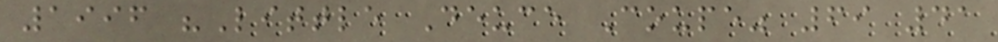1996 "Little Deuce Coupe" 69 41
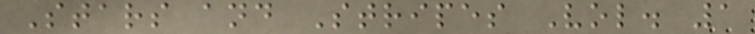Stars and Stripes Vol. 1
